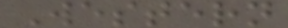Western
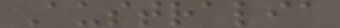Australia
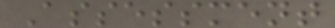Assessment
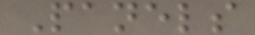Panels
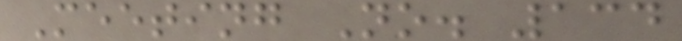Meeting No. 134
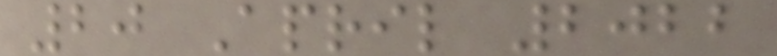20 April 2022
